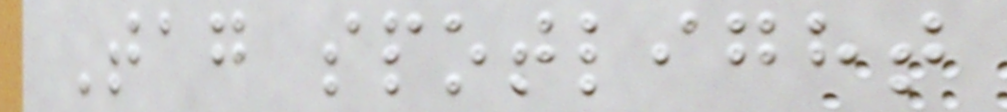Tag spotlight
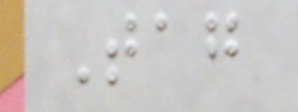Tag
